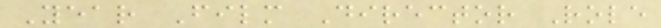Year Film Director Role
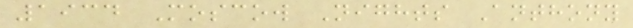1934 Moscow Nights Anthony
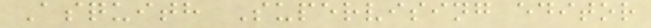Asquith Supervising editor
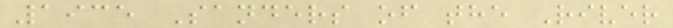1935 Sanders of the River
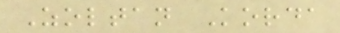Zoltan Korda
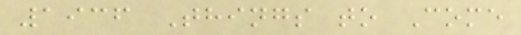1936 Things to Come
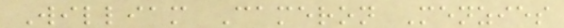William Cameron Menzies
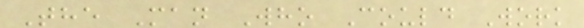The Man Who Could Work
